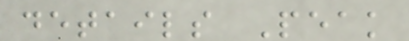details Peak
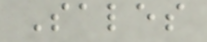Sales
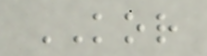KOR
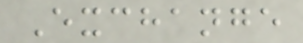Exchange
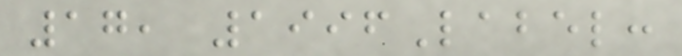17, 1996Label:
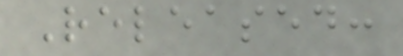Released:
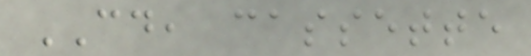CD, cassette
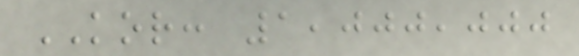KOR: 1,000,000
